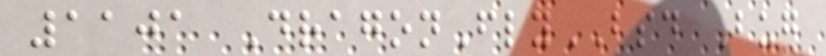1101 DragonFlyBSD Bug
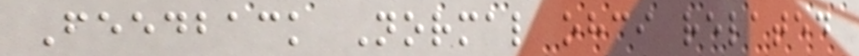Feedback Normal ohci related
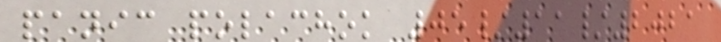panic polachok 05/11/2021
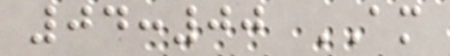04:00 AM
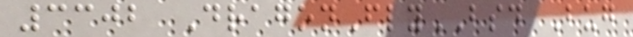3302 DragonFlyBSD Bug
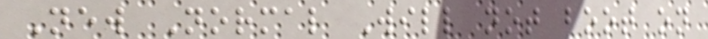New Normal Will not boot on
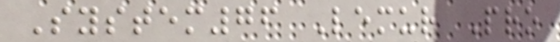System76 Lemur Pro
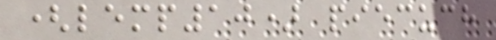(lemp10) piecuch
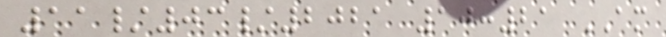11/03/2021 10:21 AM
